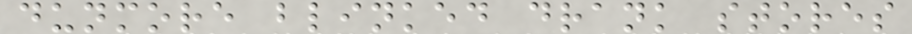dunmore blinked drank stores
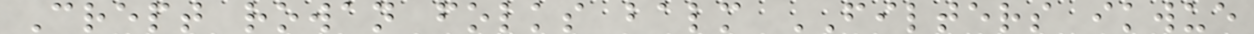Crept rowan folks balm FILTERS ikwue
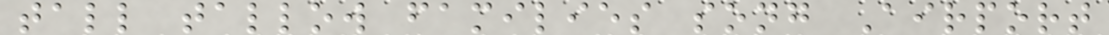tall tallow families song Airport
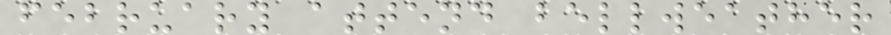february attend bellweather
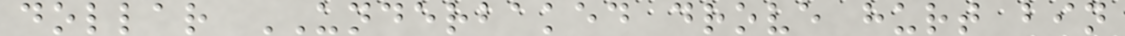dollar UNDERBAKED drove hurt bin
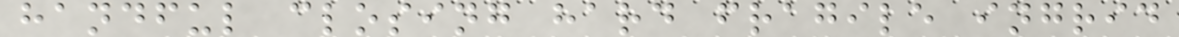handful closing hard fragile ingrid
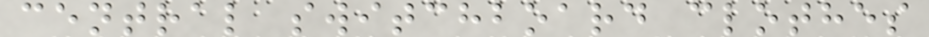central switchboard clothes
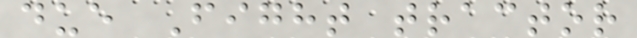due Fight tractor
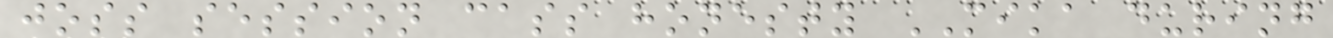joss session cass honesty MIKA during
